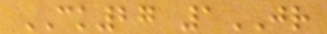CK27 1JR
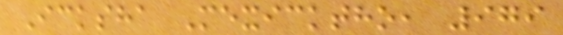Icksha Mexicktho, 979
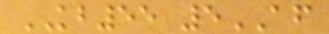KB55 5AF
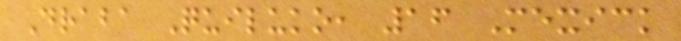Draba Quiluko, 16 Mexick
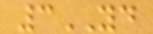3YD
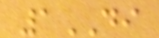1DI
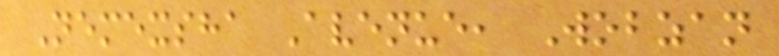Nemexsha Avenue, Wobzan
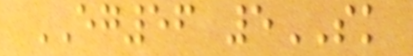EG56 5SK
